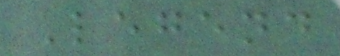Legend
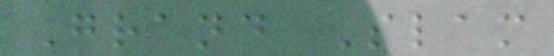Grand Slam
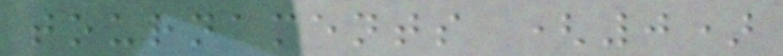tournaments (0)
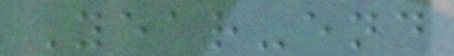Year-end
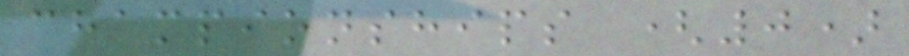championships (0)
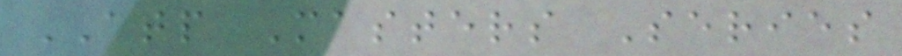ATP Masters Series
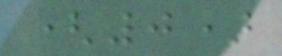(0)
